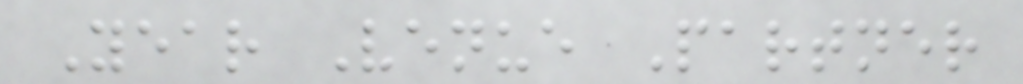Year Venue Partner
